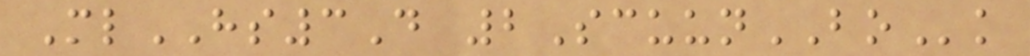MlHS3D 2ScuunBOk
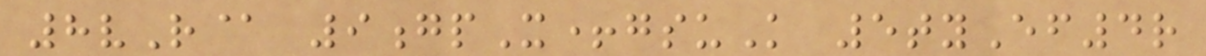8vR@ 9gpX+gsuK 5tyEf4r
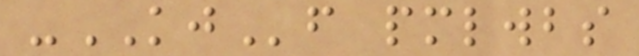-KJf pmlwbs
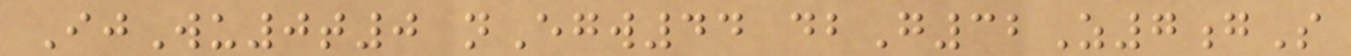IjWu0t0 nEgw44 dbG32Z7gS
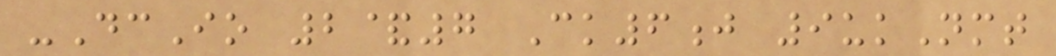-DcIo 2&7 Ck6j 9ukNmt
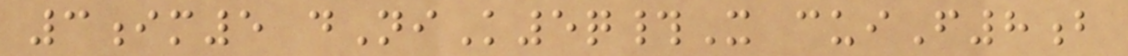3im5 dNiK5q#X cuiF8b
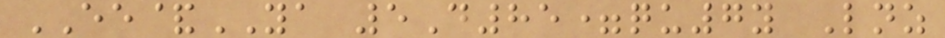EE&YA 5D85=qu7y Lnz
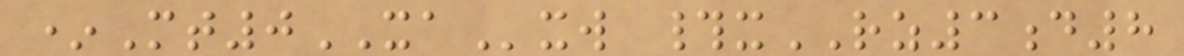*Mt0XAxw #xRZ3d8
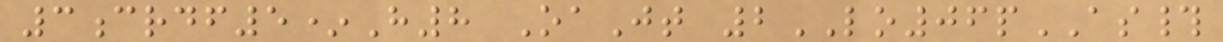3crdf5*H8 OaJt 2LO06pAS#
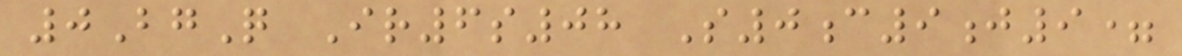0BgQ Ir6s08 S0c9j9=
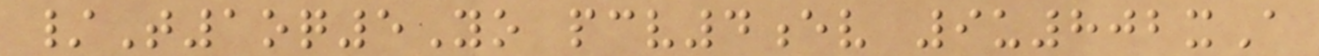/T1oq5Yo pcv4ev 9u802xA
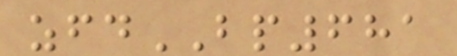zfdBP681
